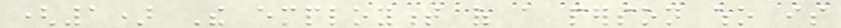(1) The employment of a person who is
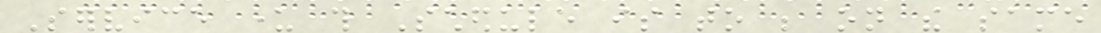Service under this Schedule is to be on the same
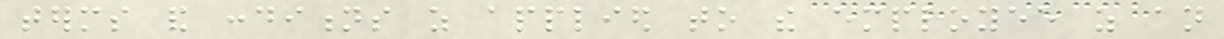terms and conditions as applied to the employee as an
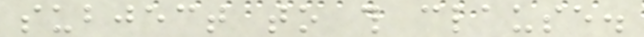subject to this clause.
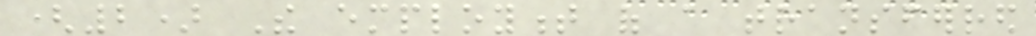(2) The employment of a transferred
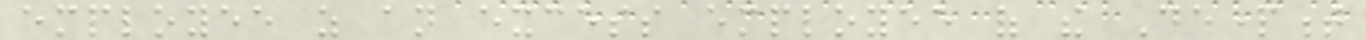employee as an excess employee of the Department
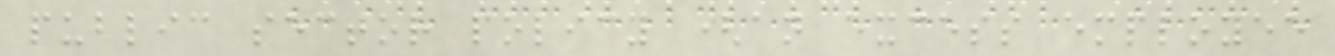public sector policy (an excess employee
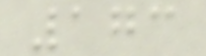173
